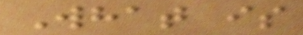What is
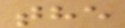the
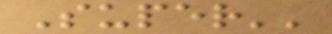Super''
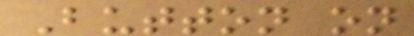Button on
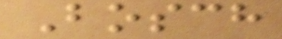Bosch
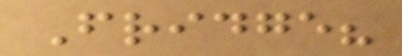Fridge?
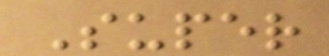Super
